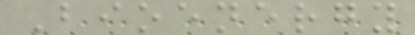Bioenergy
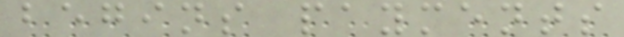begins payments
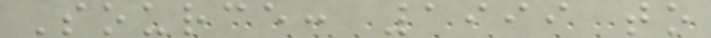Source: 1999 to
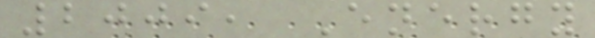2009, Energy
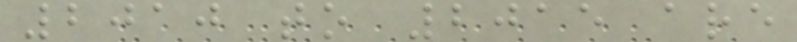2010 to 2015 are
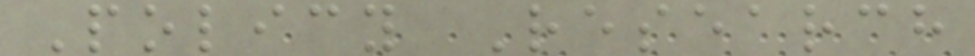Policy Research
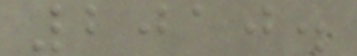2010.
